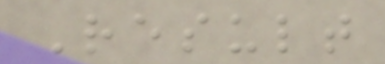Result
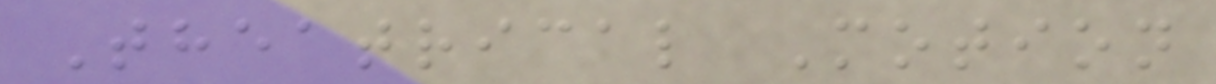Theatrical Motion
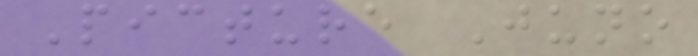Picture Juno
